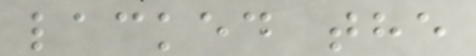lacked the
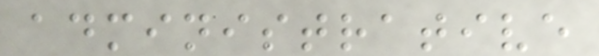administrative
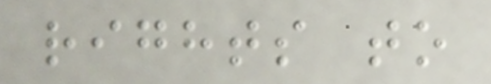rights to
